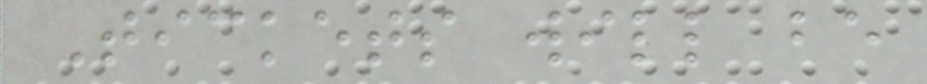Tickets will be
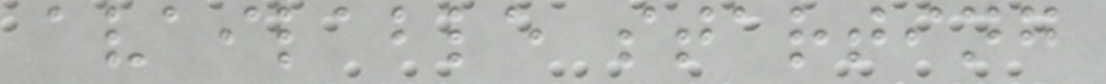available starting
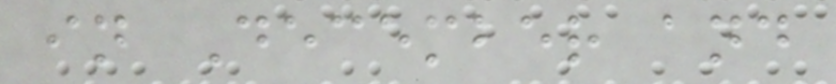in December and
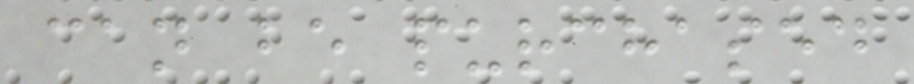can be purchased
